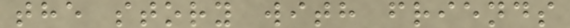the story with friends
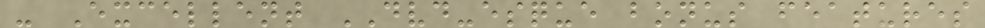- Excellent DVD-esque bonus features
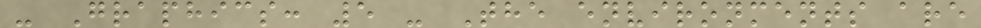- Graphics: 5 - The environments are
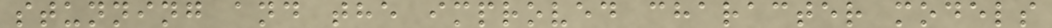stunning and the improved character models
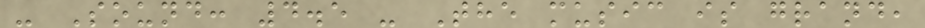- Sound: 4.5 - The music is grand,
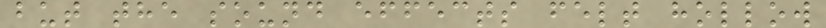but the sound effects felt hollow
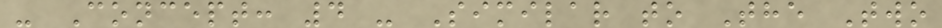- Concept: 4 - Similar to The Two
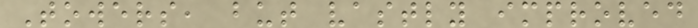Towers, but vastly improved
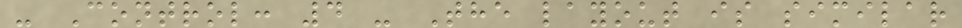- Control: 4 - The layout is similar
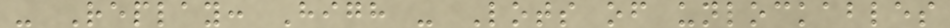- Replay: High - Lots of unlockables
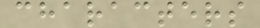characters
